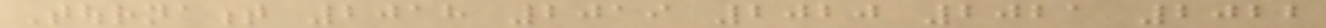Tournament 2018 2019 2020 2021 2022
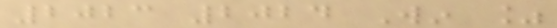2023 2024 Win %
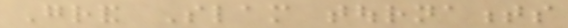Grand Slam tournaments
